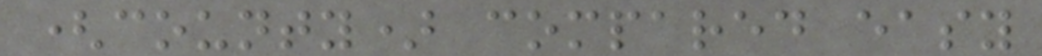(county) compared easy
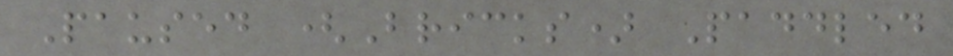Paused (Bricks) Paddled
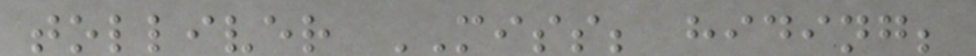tolliver MISS; hiding;
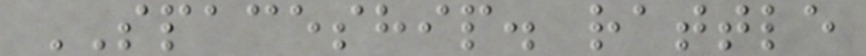SPACESHIP. rattle
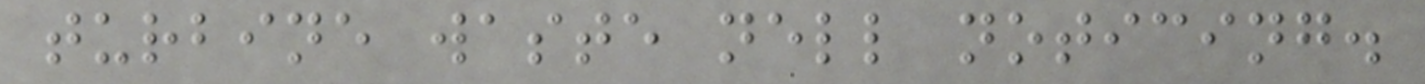turbine waste nell noticing.
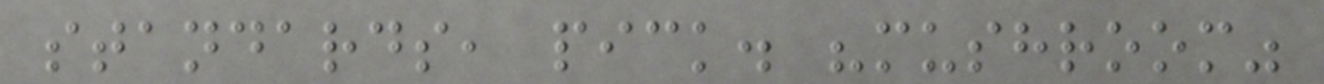standards, pick. "mushroom"
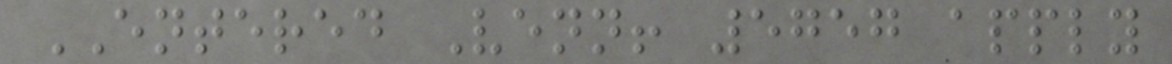ENTERED Venn! 5757 apply
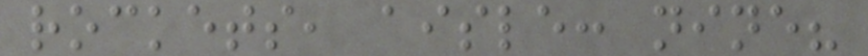rockets, aisle: nine?
